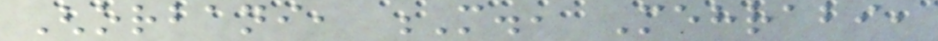Ghorbani, M., Mehrabi,
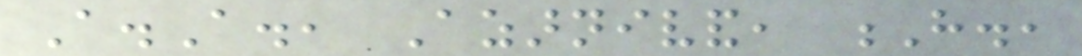A.A., Azarnivand, H.,
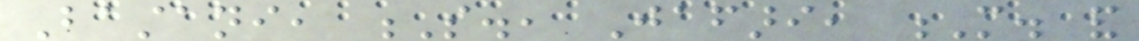Bastani, S., Jafari, M. and
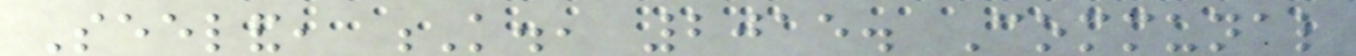Seeland, K., 2015. Communal
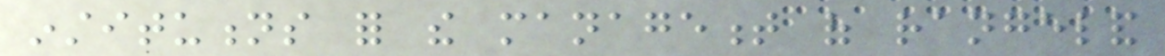institutions for the management of rangeland
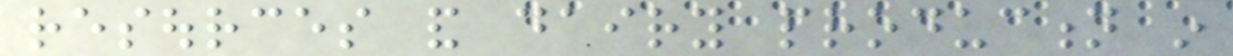resources and dairy production in
